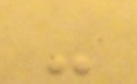-
